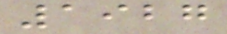1927
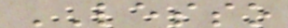LESSO
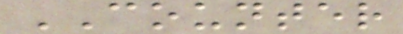COUNTER
